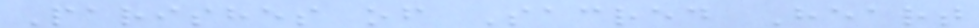Parishes of Sacred Heart
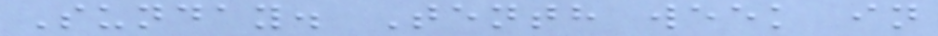Sunday. Tenth week in
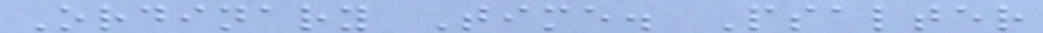Ordinary Time. Psalter
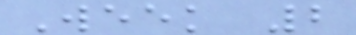Week 2
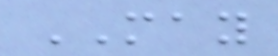MAY
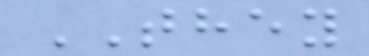THEY
